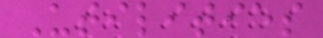Utilities
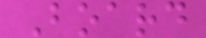Board
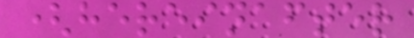(hereinafter
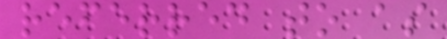referred to as
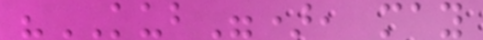"KUB"), may
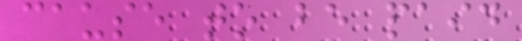cause to be paid
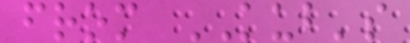from KUB's
